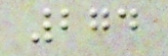274
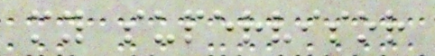my supervisor
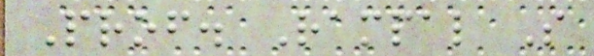Prof. Rampal S
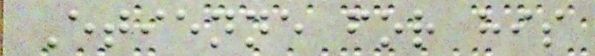Etienne for his
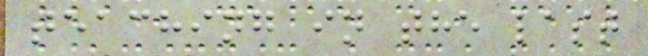teaching in the last
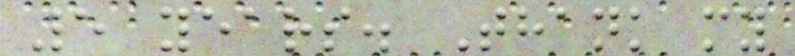5 years. Thank my
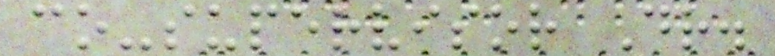co-supervisor Dr.
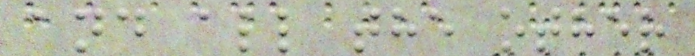and all the other
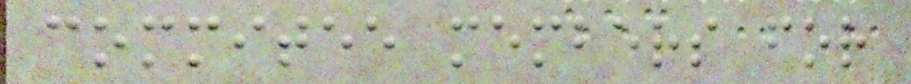commitee members for
